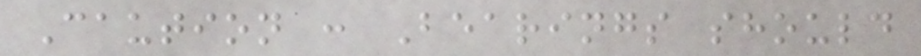Caution : Bearings should
